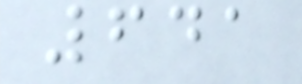641
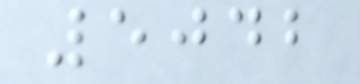5042
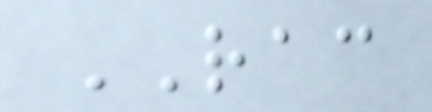RAC
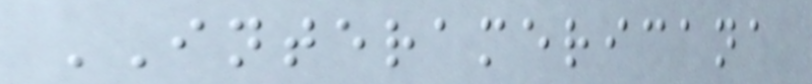INTERAMERICANA
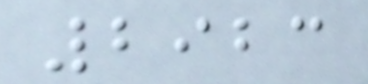2923
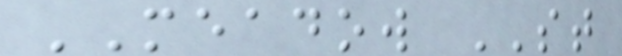MEADOW ST
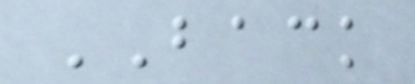BACK
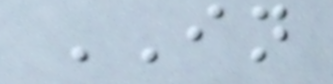IN
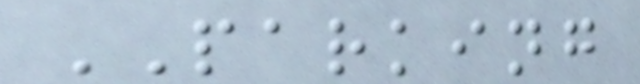PARKING
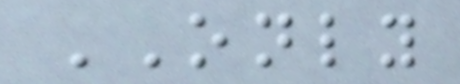ONLY
